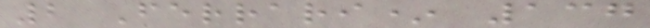2 Ferrari* 137
